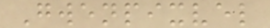Gwenpixvel
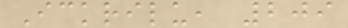Ickrilu, 209
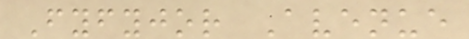Fyfyjor Avenue
